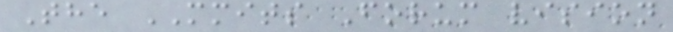The MMITS Forum vision
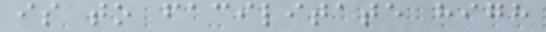is to facilitate high
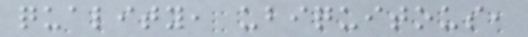quality, ubiquitous,
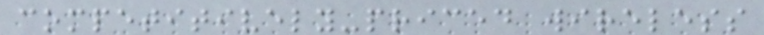competitively-priced wireless
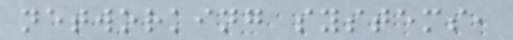networking systems,
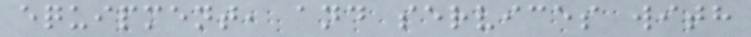equipment, and services with
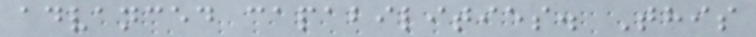advanced capabilities. This
